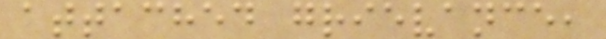attached grievance,
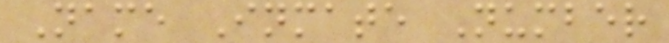Name Inmate Number
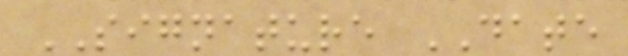SIGNATURE DATE
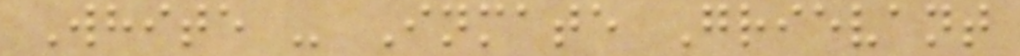White - Inmate Grievant
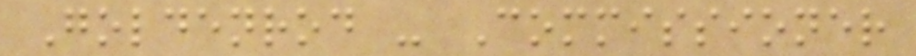Goldenrod - Commissioner
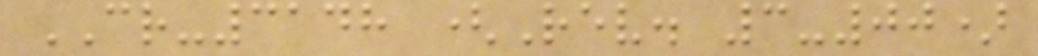CR-3148 (Rev. 3-00)
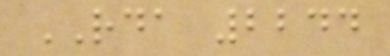RDA 2244
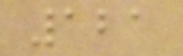121
